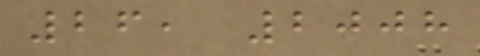26, 2008
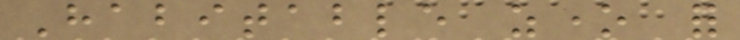Habitable zone for
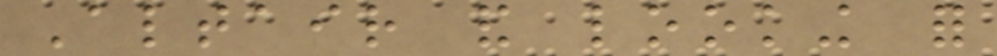Altair and looking for
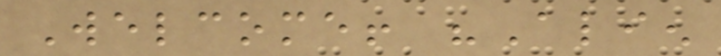Welcome! "Alien
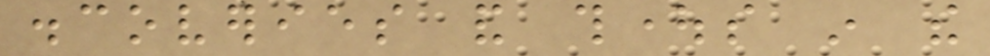discoveries and thoughts in the
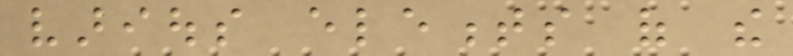various elements of the
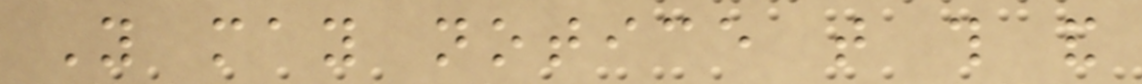You may notice that this and
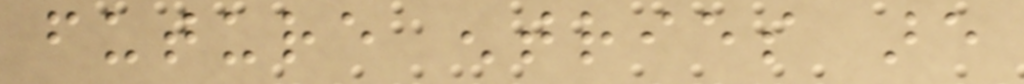future entries are
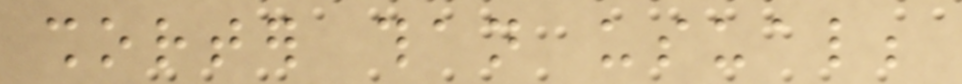shorter than usual;
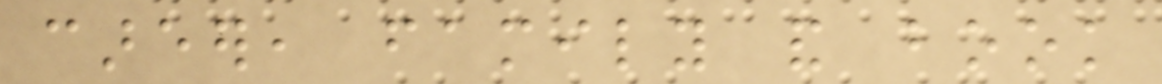career, family and book
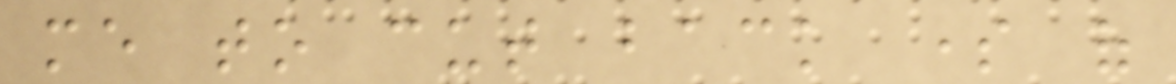me to cut back some of
